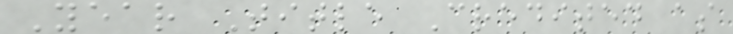Year Title Credited as
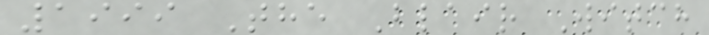1999 The Blair Witch
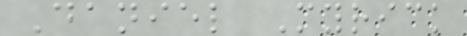Daniel Myrick
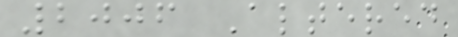2006 Altered
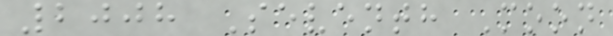2008 Seventh Moon
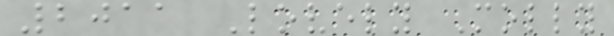2011 Lovely Molly
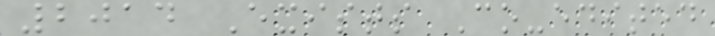2014 Exists Co-edited
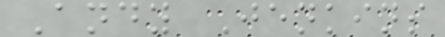Andy Jenkins
